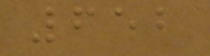652
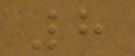8
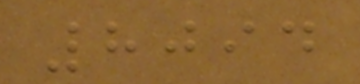8094
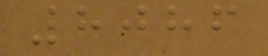8086
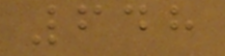648
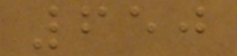650
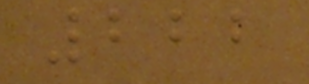222
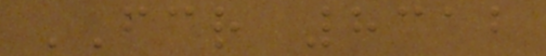FCR 8312
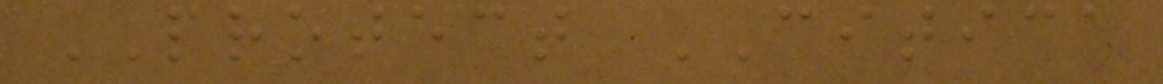PROTECT CITICA
